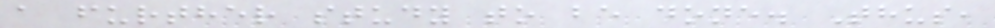a further study to be done. Thus,
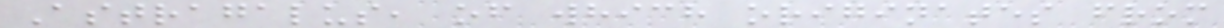Astragalus, of which originates from
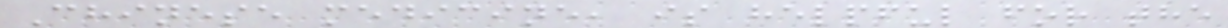Chinese medicine, is helpful for the
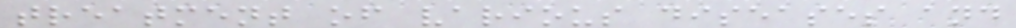treatment of various diseases and
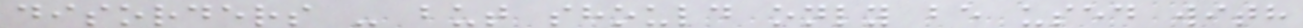disorders - but should only be used with
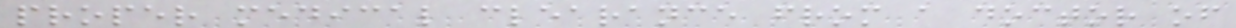proper medical clearance from a doctor of
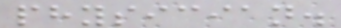physician.
